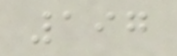197
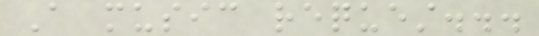A music request...
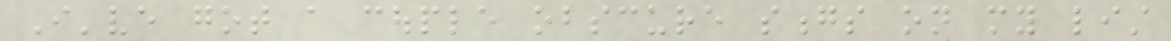I've got a couple obscure songs on my list
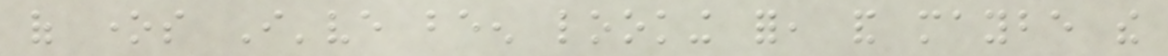of ones I've been looking for, and maybe the
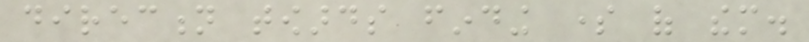direction towards finding some of them.
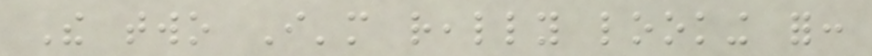The two I'm really looking for:
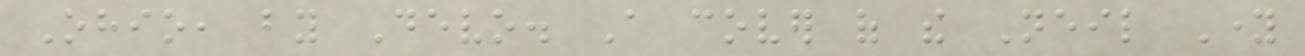Ohio, by Devo. A cover of the Neil Young
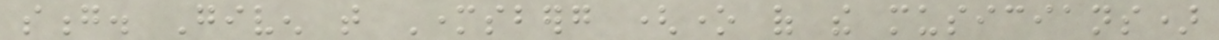song. Given that Mothersberg (one of the musicians)
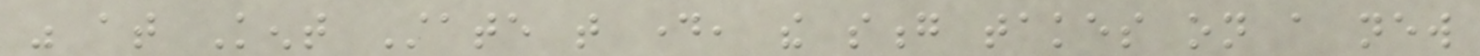was at Kent State that day, the song takes on a new
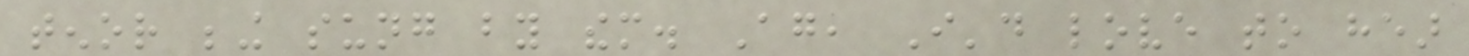tenor being sung by them. Again, I'd love to hear
